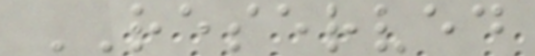RESERVED
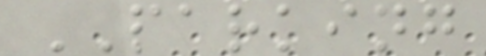PARKING
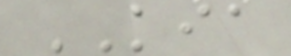KIA
